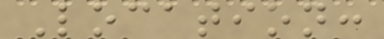Location:
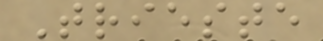Trieste
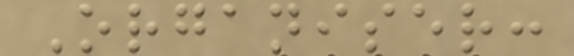Organiser:
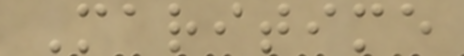Maritime
